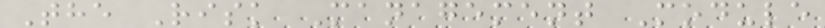The Risk Management Module
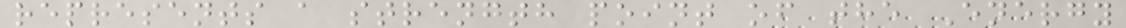represents a strength point of the Energy
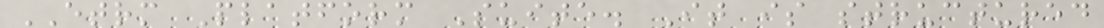ETRM Platform Suite. It is structured
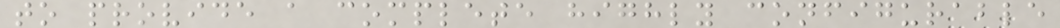to provide a complete highly configurable
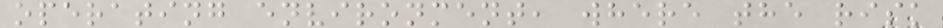operating environment, where the risk
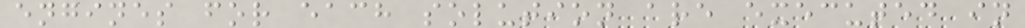engines for each solution are executed in
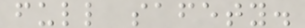full safety.
